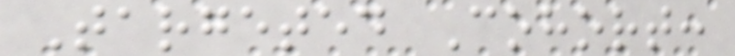Targeted Cohort:
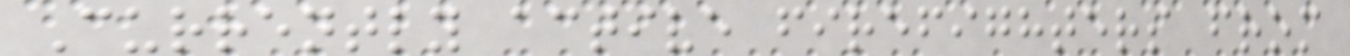Currently active firefighters from
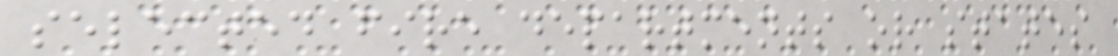selected fire departments or states
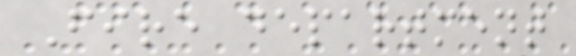Fire department
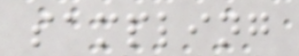sampling
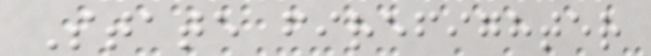State firefighter
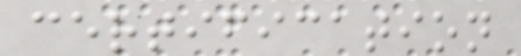certification
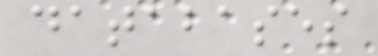databases
